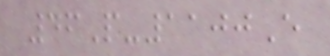46P-1100E
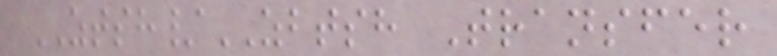ZTSH/ZBTSH Transfer
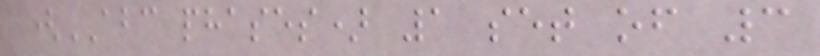(ABC phases) 1 set of 3
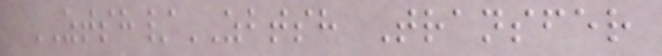ZTSH/ZBTSH Transfer
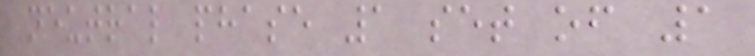neutral phase 1 set of 1
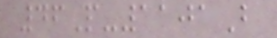46P-1101B
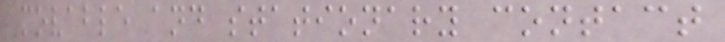movable and stationary contact
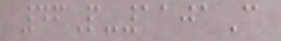46P-1101C
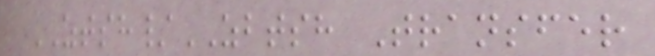ZTSH/ZBTSH Transfer
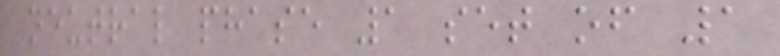neutral phase 1 set of 1
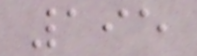195
